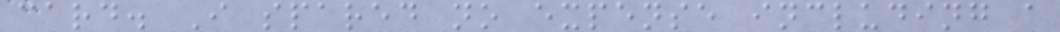card. I spared no expense including a
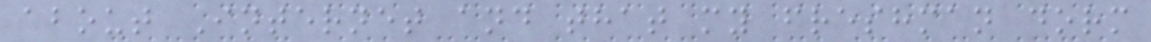about Internet and that my freshman dorm
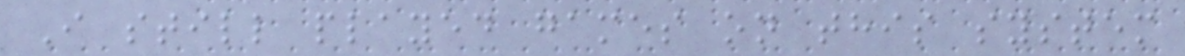I still played games on this system
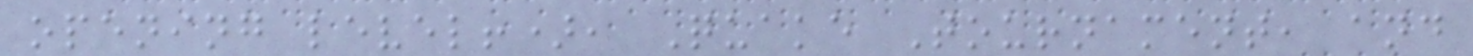opening level!), Quake Tournament, and
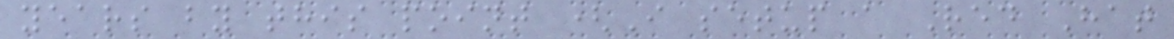years by this point (I setup a Red Hat
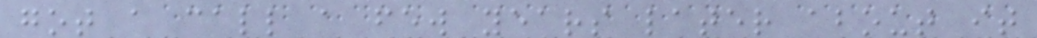got a call a few years later about it
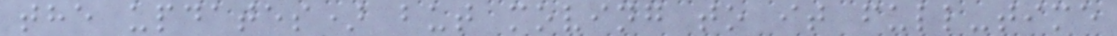the updates) but moving to it full-time
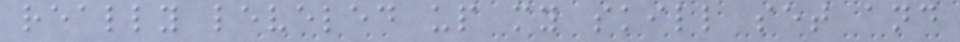really leveled up my skill set and
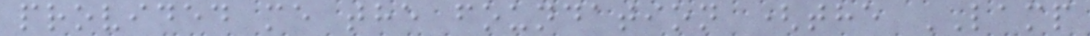provided me the foundation (the LAMP
